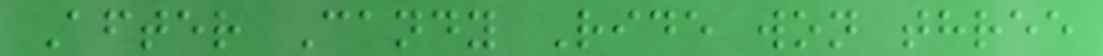After Candy Ride won three
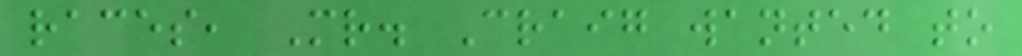races, Mr. Craig wanted to
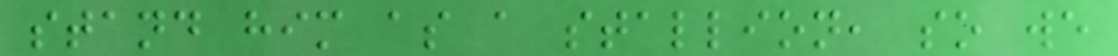stand him as a stallion, so we
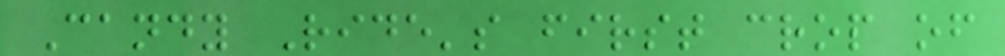Candy Ride's first crop of
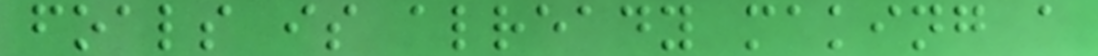foals is already making a
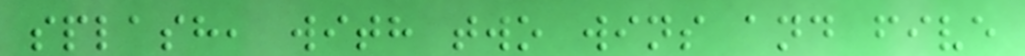splash, with two wins and five
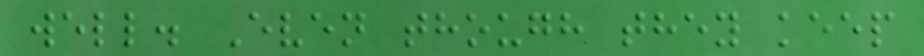well. Even though they keep
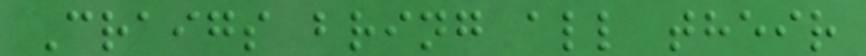Craigs bring all their
